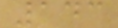143
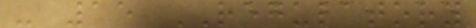- 15 REGULATORY
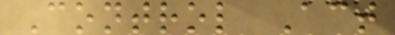Control Act
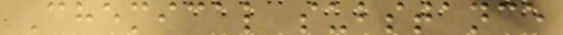Chemical substance
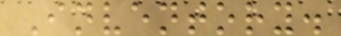Inventory.
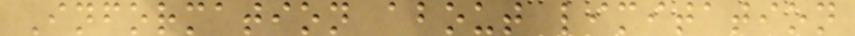Information about limitation
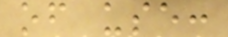of use:
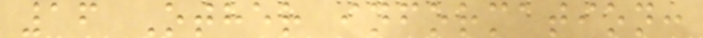16 Other information:
